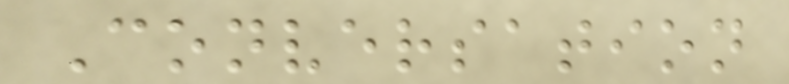Conversation
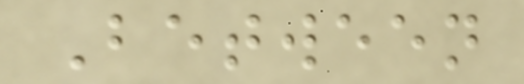Between
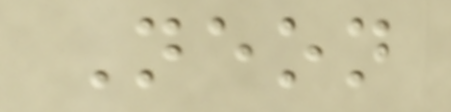Neon
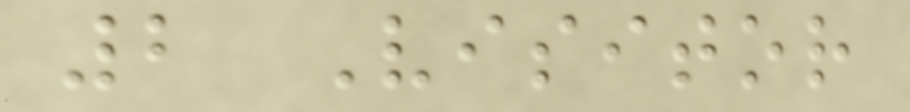2 Visitor
